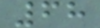68
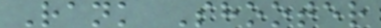Rank Shooter
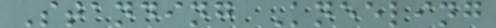Standing Kneeling
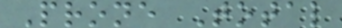Prone Total
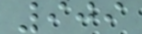909
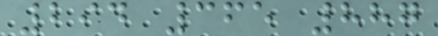294 365 887
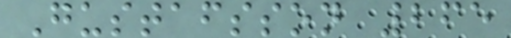Gustafsson 265
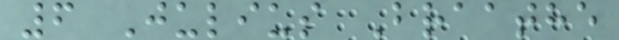6 Julius Braathe
